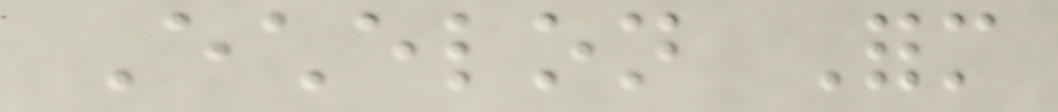Echelon Form
